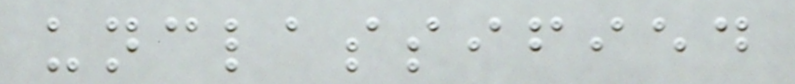unclassified
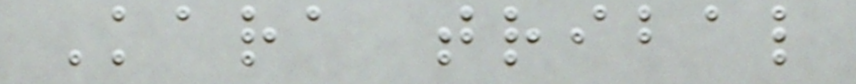Kara tribal
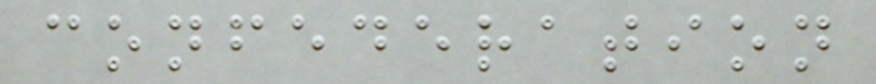confederation
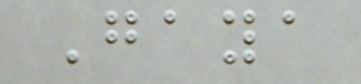Gaya
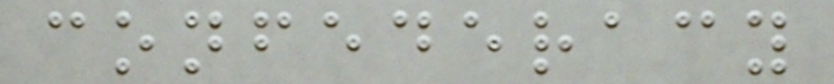confederacy
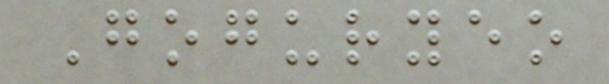Goguryeo
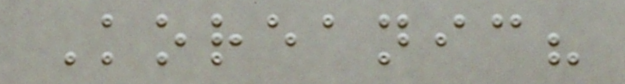Koreanic?
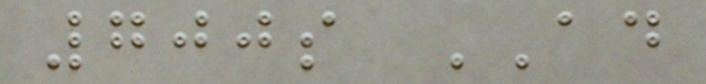700s AD
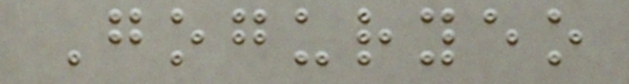Goguryeo
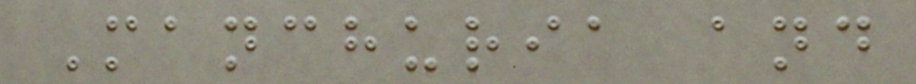Manchuria and
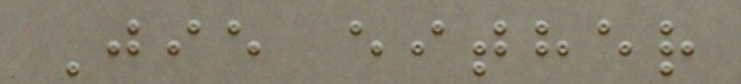Jie either
